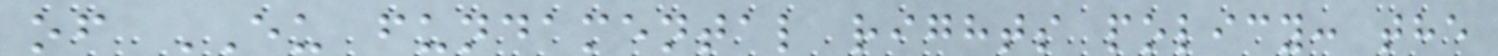of EU fundamental rights policy: the
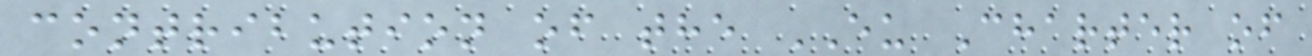contribution of the EU Charter of
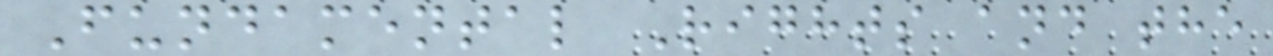Fundamental Rights and the
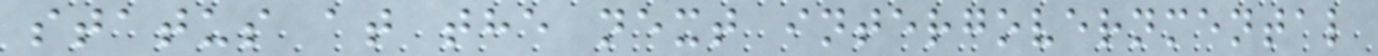status at the next intergovernmental
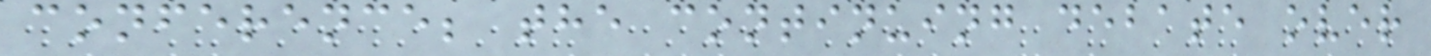conference; the continuing debate over
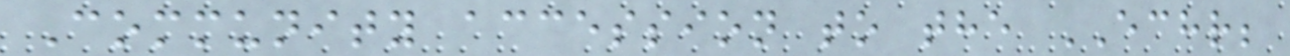Community accession to the ECHR;
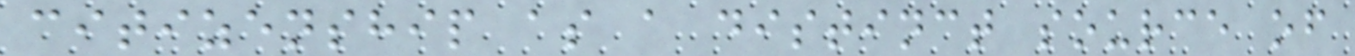citizenship as a distinct source of
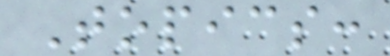Topics:
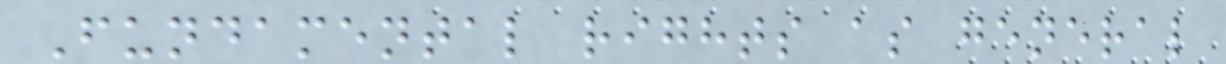Fundamental rights as general
